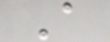A
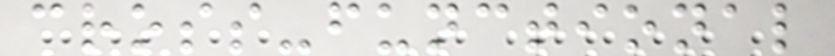cross-functional
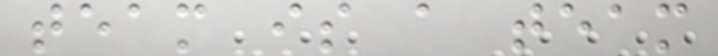team is a team
